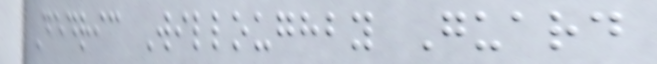Dedric Willoughby Guard
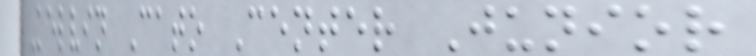Kelvin Cato Center Junior
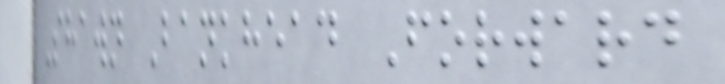Shawn Bankhead Forward
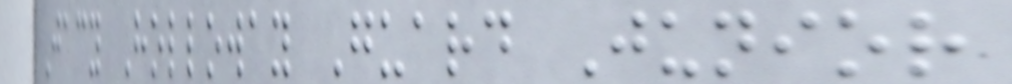Jacy Holloway Guard Junior
